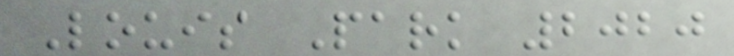Louis Park 2020
